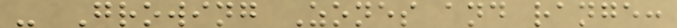- Growing Zones and range:
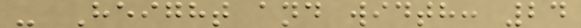- Height and width: 24
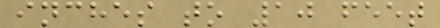inches to 10 feet
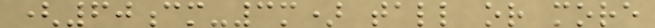(60cm-3m) tall or more
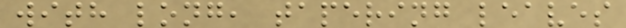with long, tapering leaves
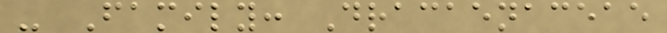- Family: Dracaenaceae
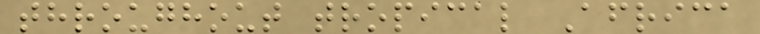throughout tropical Africa
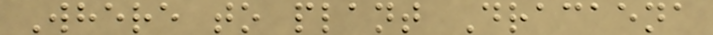Where to plant Dracaena
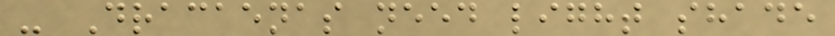- Dracaenas need light shade
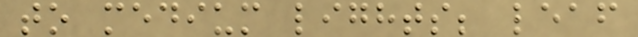to medium lights; leaf
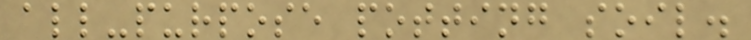all-purpose potting soil.
